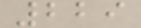229
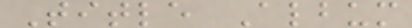Title Album
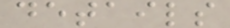details
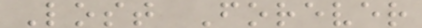Lost Forever
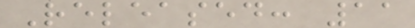Released: 11
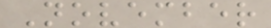November
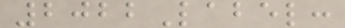2022Label:
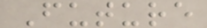Future
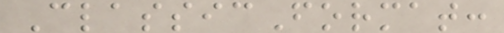ClassicFormat:
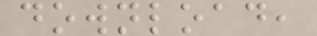download,
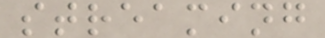streaming
